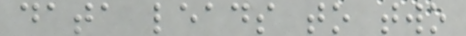data leads to two
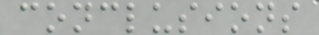conclusions
